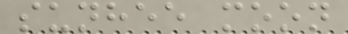sunhee moon
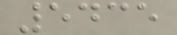5435
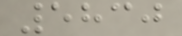5830
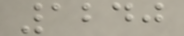1240
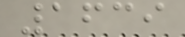1639
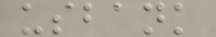usbank
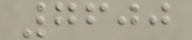7600
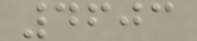4603
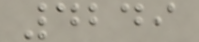4249
